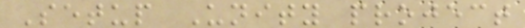Setup Unity project
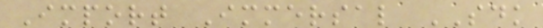Import Immersal SDK
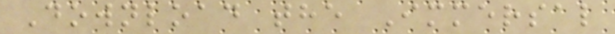Download the Immersal
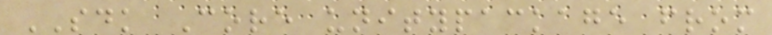SDK Core unitypackage from
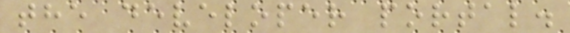the developer portal.
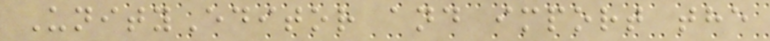UnityEditor and import the
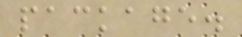package.
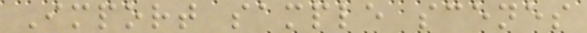Import sample scenes
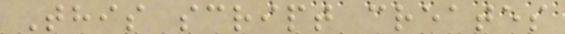This script creates
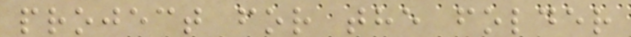project for the folder
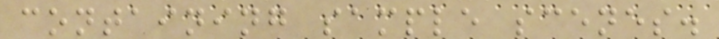containing sample scenes.
